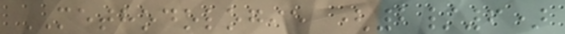METHODOLOGIE (2/6)
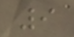9
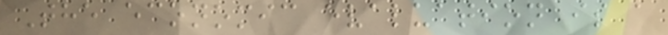The economic evaluation is a
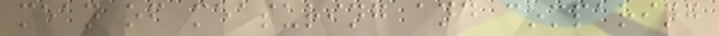mean of measuring and comparing
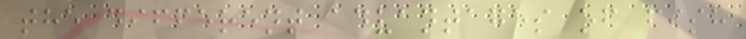the different advantages of fish
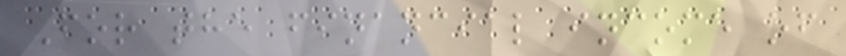For the financial income of
